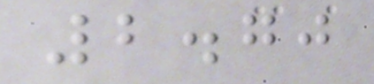2.70
